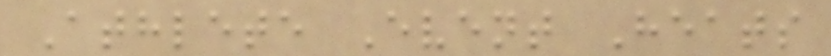Athlete Event Heats
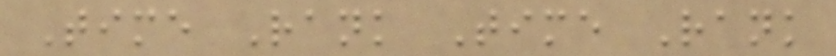Time Rank Time Rank
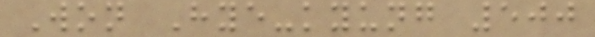Won Hye-kyung 500
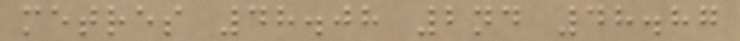metres 48.08 2nd 48.87
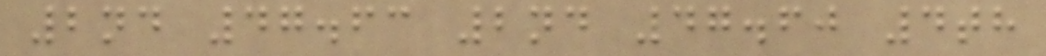2nd 47.63 2nd 47.60 4th
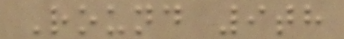Round 9th
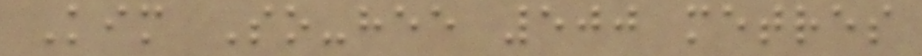Kim So-hee 500 metres
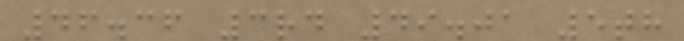46.36 3rd 49.01 5th
